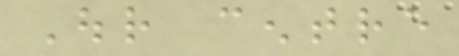Our centre
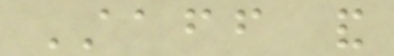Staff and
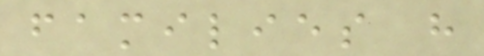families have
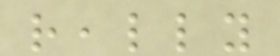really
